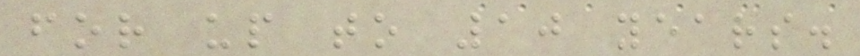for up to 10 years.
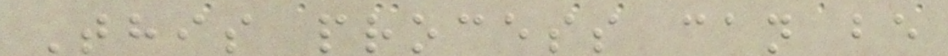This process can be
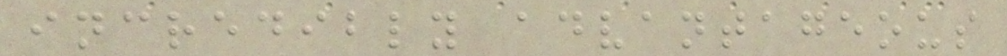incredibly advantageous
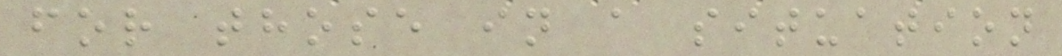for those in a situation
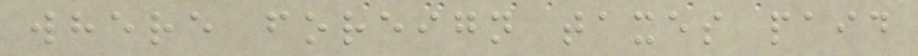where foreign taxes paid
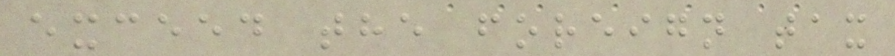exceed the foreign tax
